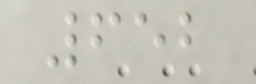652
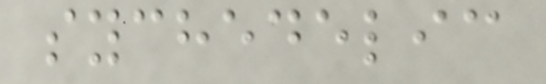sychedelic
